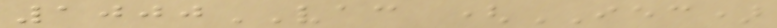1000VAC (IEC)
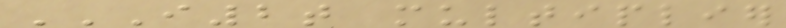I2T MULTIPLIER
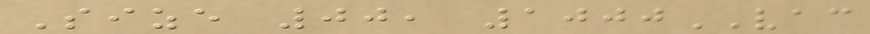Size 00, 1000VAC
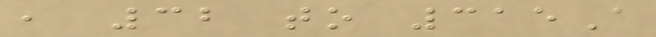, 32 to 315A
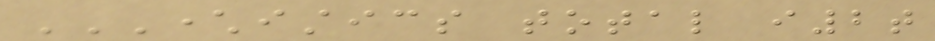CHARACTERISTICS TOTAL I2T
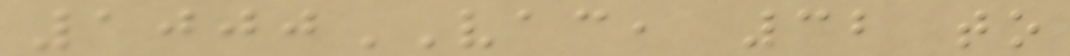1000VAC, 32 to
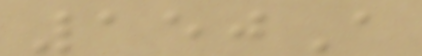150A
